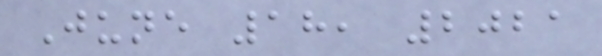June 18, 2021
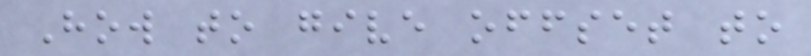How to give offset to
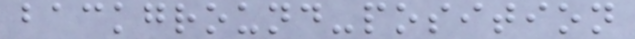background-position
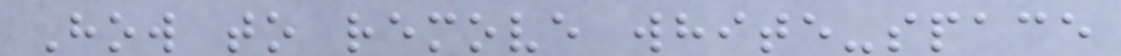How to remove white-space
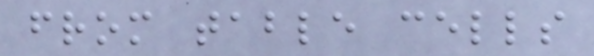from table cells
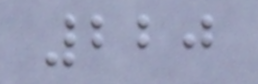220
